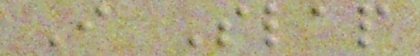I Slap
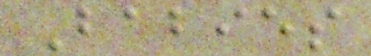Babies
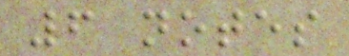6 notes
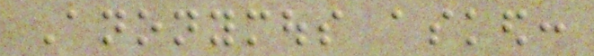Anonymous asked:
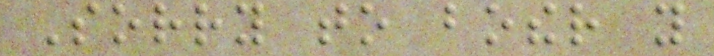Sorry to bother you
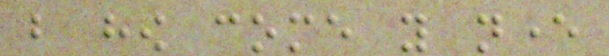but how come you never
